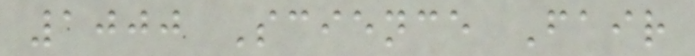1000 Science Fair
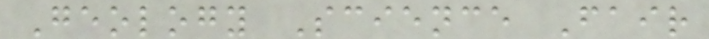Geology Science Fair
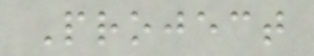Project
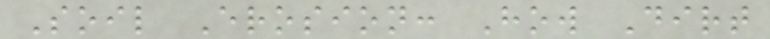Soil Erosion: How Dirt
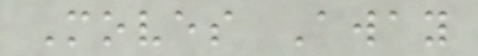Moves Away
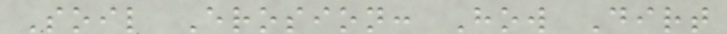Soil Erosion: How Dirt
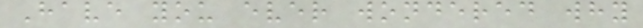Have you ever wondered why
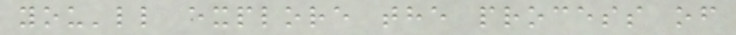you'll explore the process of
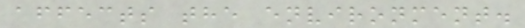affects the environment.
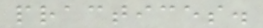practices.
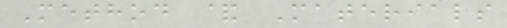Method & Materials
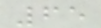65
